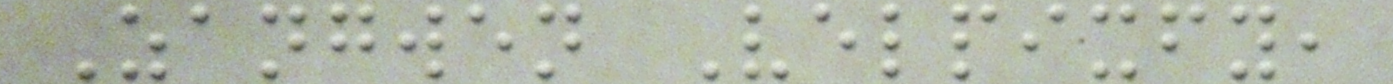Zangwen Velpixfy,
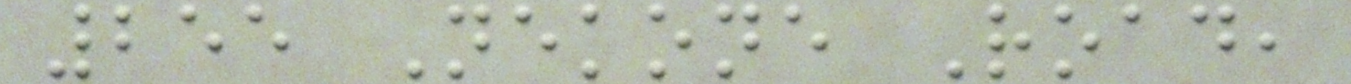255 Nekone Road,
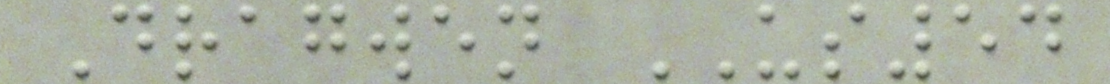Dragwen US54
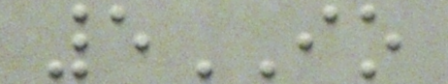5IO
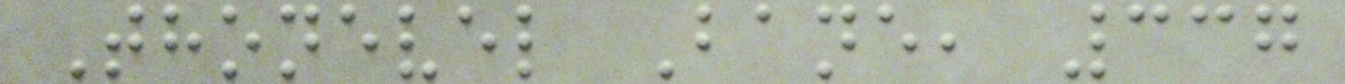Thonevel Bane, 337
